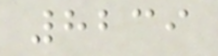8239
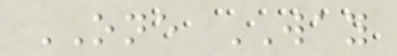ONE WAY
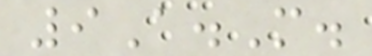9A.M.
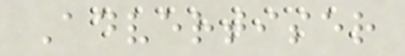Advertiser
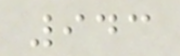943
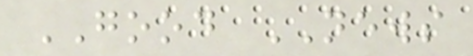GOOD NEWS
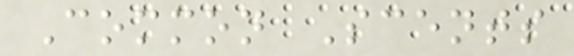Common Scents
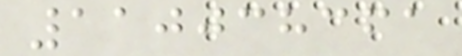110038361
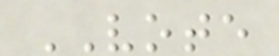VOTE
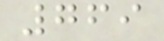769
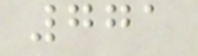771
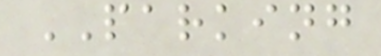PARKING
